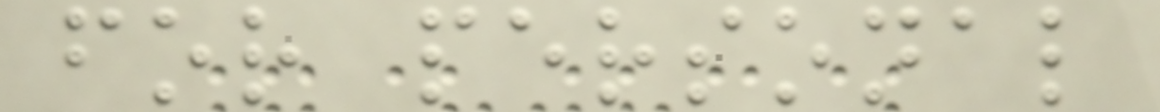for personal
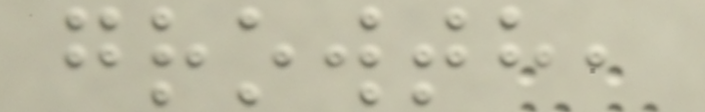growth,
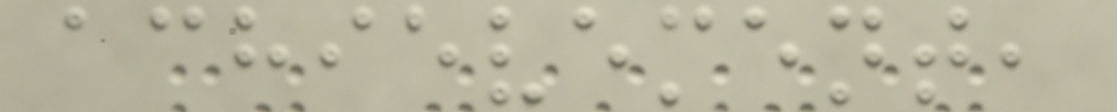achievement,
